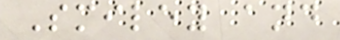Smiley and
